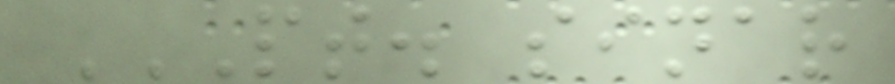PT. SINAR
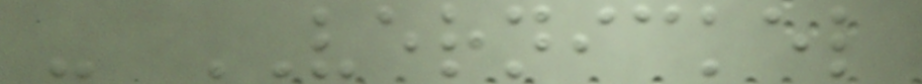- VERNICKEL
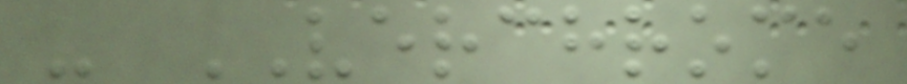- VERCHROME
